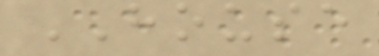HOUSE
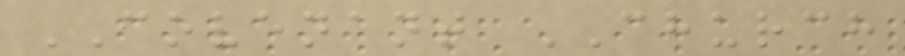COVENANT CHURCH
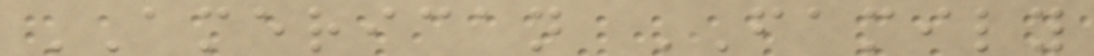AMERICAN FAMILY
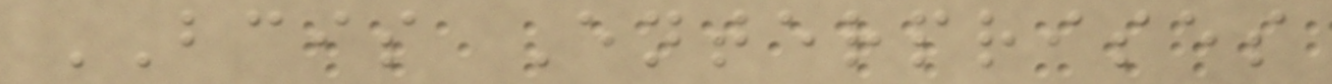BCIS Enterprises
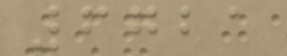6721
